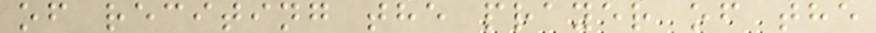of reciting the prayer of the
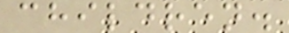children.
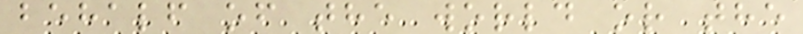behalf of the world or the
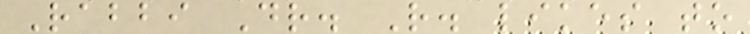Rabbi Dr. R. likes to
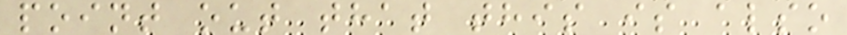point out that this is also
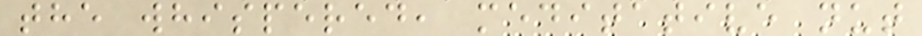the whispered, meditative nut
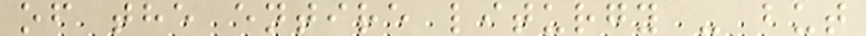of the entire liturgy - but
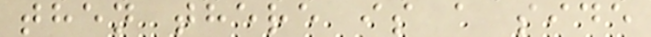then there is a side
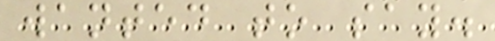wanted to say.
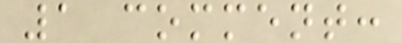1 comment:
